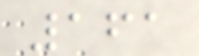161
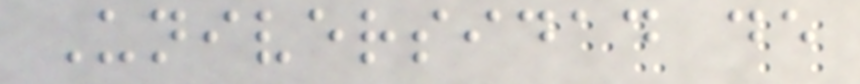Universidad de
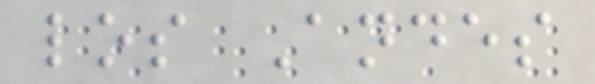los Andes
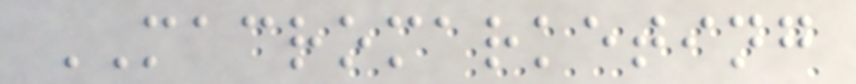MACROMARKETING
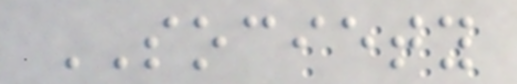SOCIETY
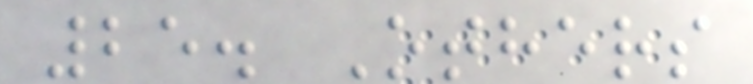25. Others
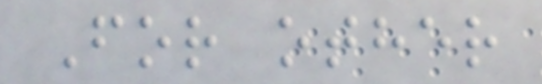For other
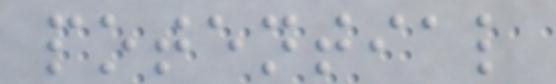potential
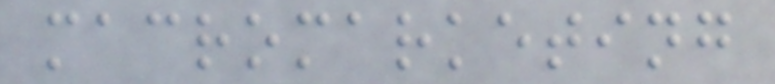macromarketing
